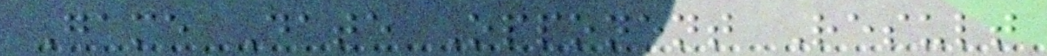Game Date Opponent Result
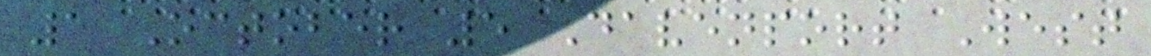1 October 5 Davenport West
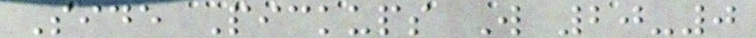Side Pickups W 20-0
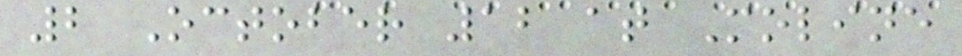2 October 12 at Moline
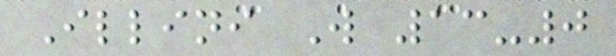Illini W 13-0
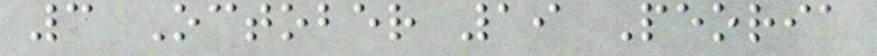3 October 19 Peoria
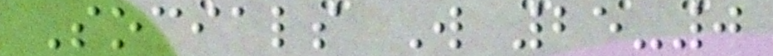Socials W 25-0
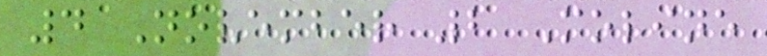4 November 2 Moline
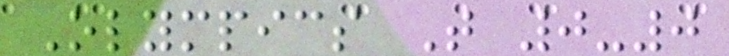Olympics T 0-0
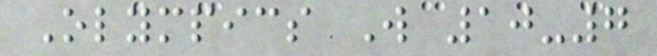Olympics W 10-7
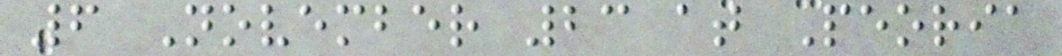6 November 23 at Peoria
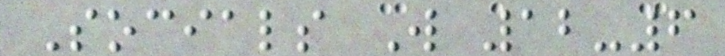Socials W 12-6
